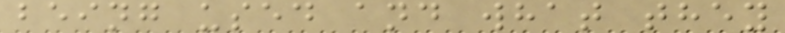being used and what they
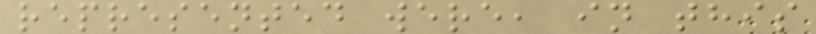represented were, in this
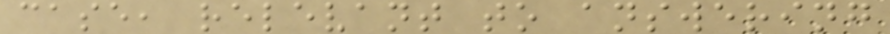case, relevant to answering
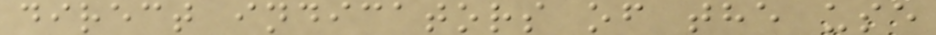direct indicators of the use
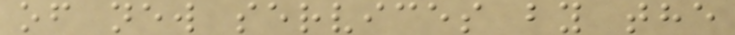of new services by the
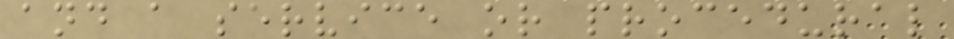and a service or procedural
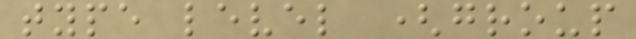type level (group
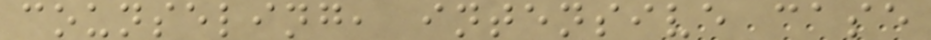counseling, intensive case
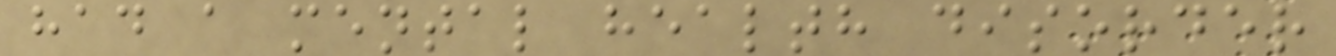had a mental health disorder
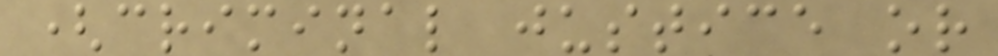(criminal justice or
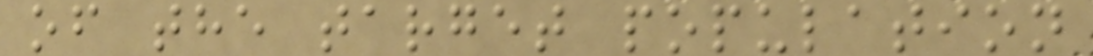of the target population
